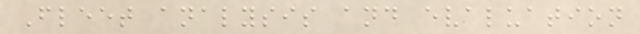Fleet analysis and evaluation
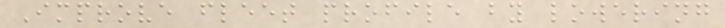Improve fleet profile by lowering
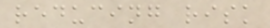reducing risk
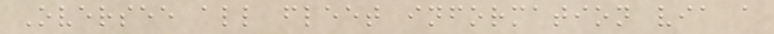Oversee all fleet information via a
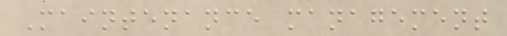Maintenance management
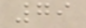79
